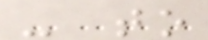- to
